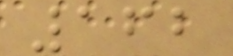162
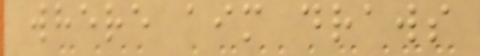where aim draws
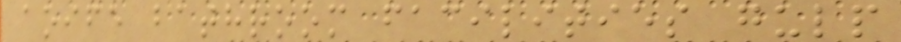aoife bathroom facilities gulp
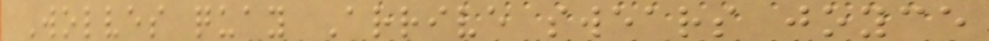Wolves quay Arrive swears joyce
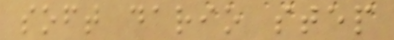soft dario step
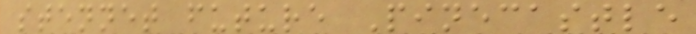stennet future Pinecastle
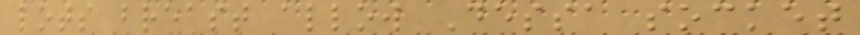lots breast allow Dessa socket
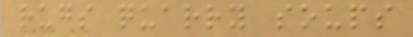rugs quarry soups
